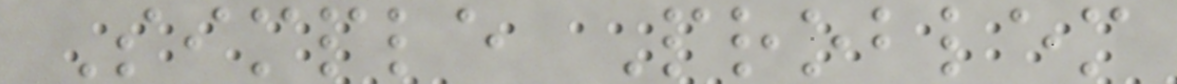Simple Problem
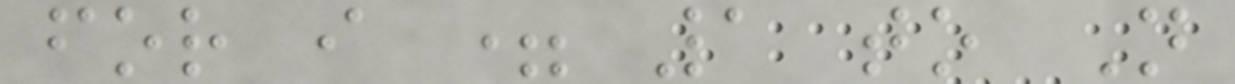for i = 1 to N
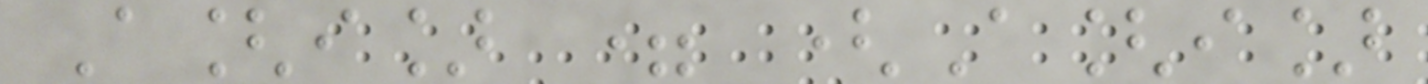A[i] = (A[i]
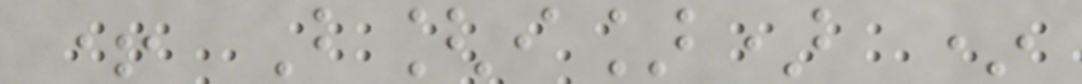+ B[i]) *
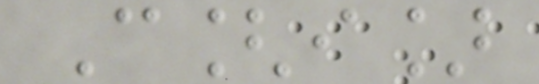C[i]
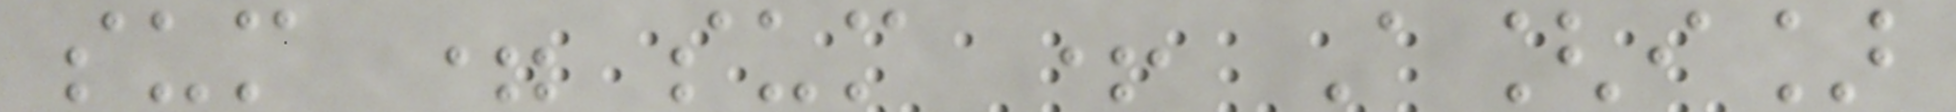sum = sum + A[i]
